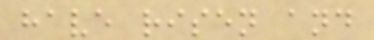have risen and
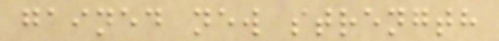gained new strength
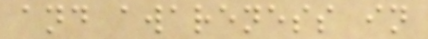and awareness in
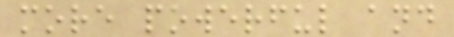more powerful and
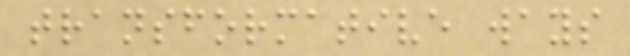transformative ways
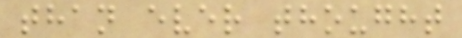than ever thought
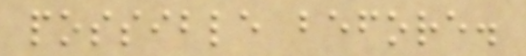possible before.
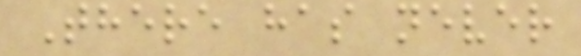There has never
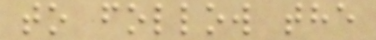to follow the
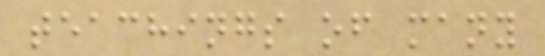teachings of many
